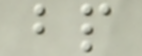bp
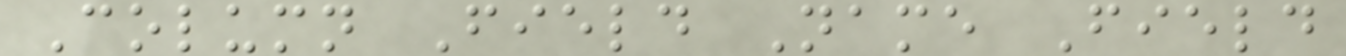Column Field Name Field
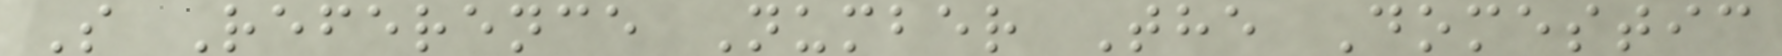S Reference Number The Domestic
